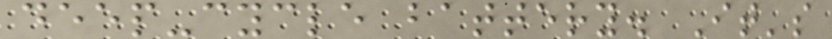deep-cycle battery. It's
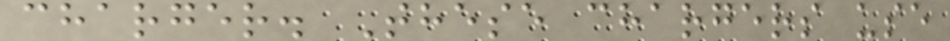charger. These chargers use
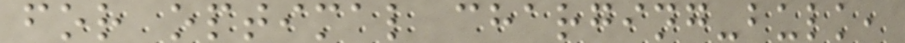for optimal charging-bulk,
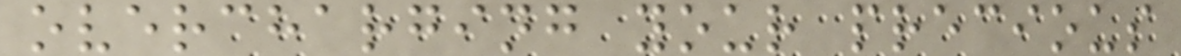overcharging your precious
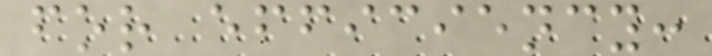for efficiency:
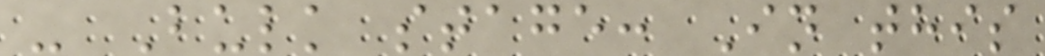- Bulk stage: In this
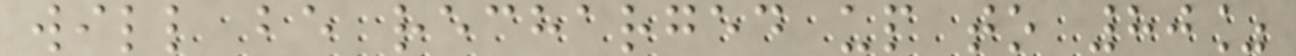will be recharged up to 80%
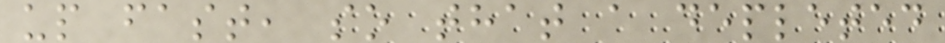up fast, so that a depleted
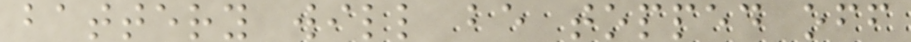battery will be topped off
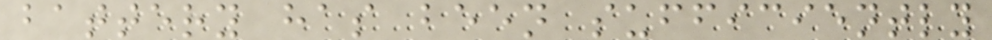battery has been sufficiently
